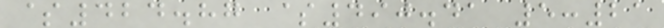$424.87 $490.41 5:21
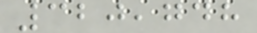320,748
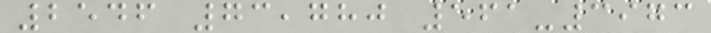2546 73,780 561-3973
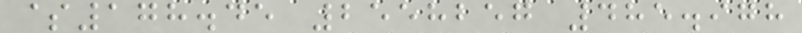$178.45 2558257 485.978
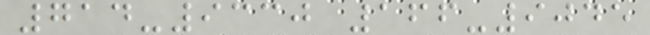714-9330 166-9045
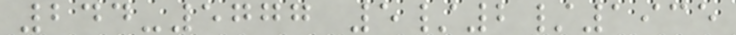244-5777 5/2/1935
